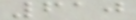610
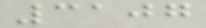3107
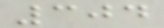304
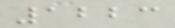1223
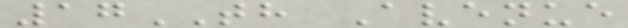17TH Avenue
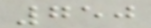750
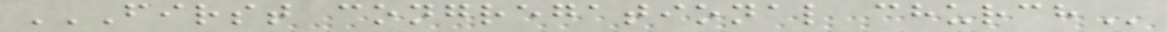FIRST CONGREGATIONAL CHURCH
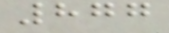877
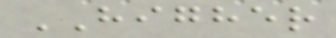HIGHER
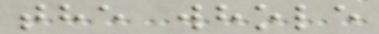the whole
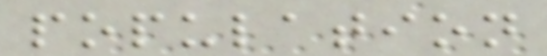population
